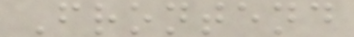Frontend
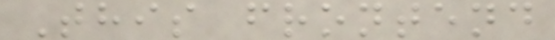This frontend
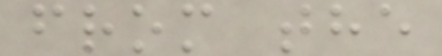from the
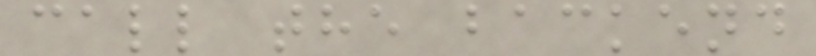call the backend
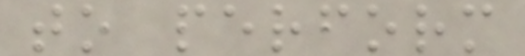to perform
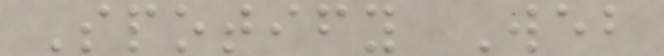Spotify Web
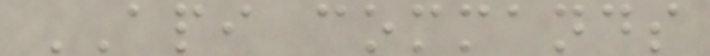API commands
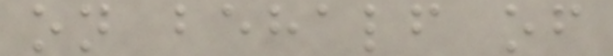on behalf of
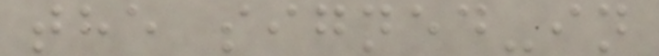the signed-in
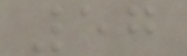57
